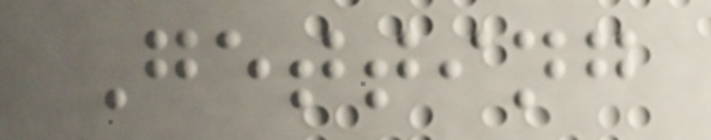Getting
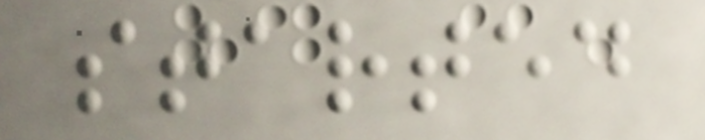started
